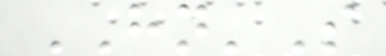HN'S
